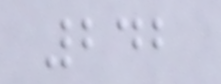242
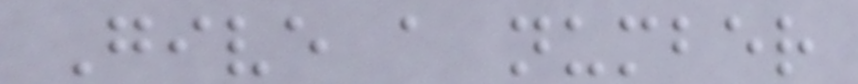Give a number
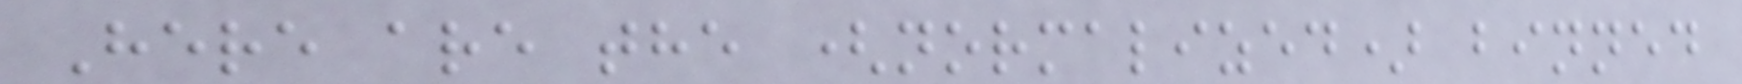Here are the (normalized) binned
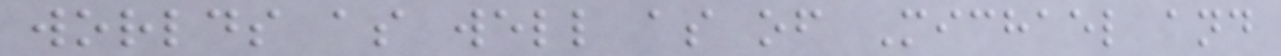worlds as well as of Michael and
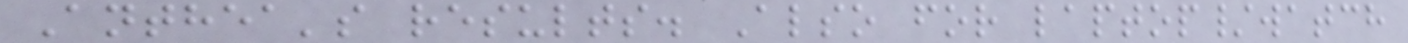Anthea's results. Also for laptop/watch
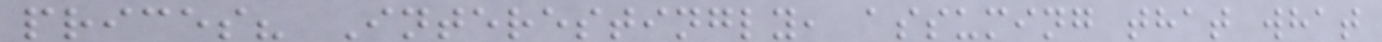prices? Interestingly, assuming that what
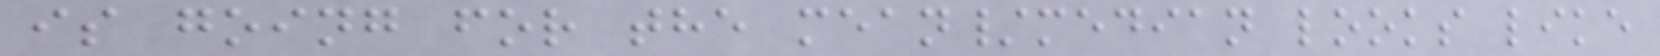is going for the mean/median looks like
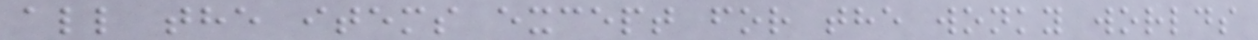all the items except for the wonky worlds
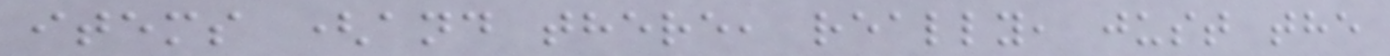items (and there, really, just the
